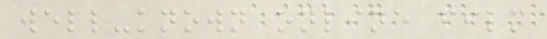well-known online film
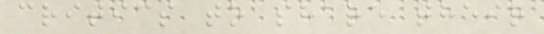critics to share their
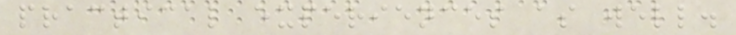practical experiences as well.
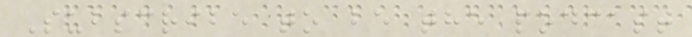Subscribe to be the podcast
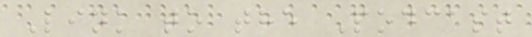Link to the Podcast
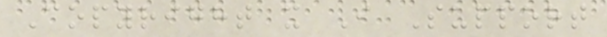Copyright x I Support
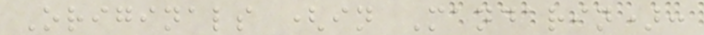Originals (in Mandarin):
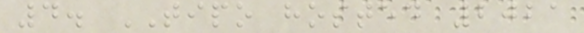4. TIPO hosted 2021
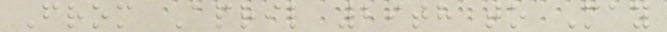From April 29th to May
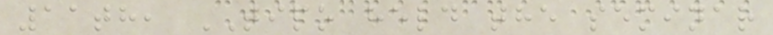11th, TIPO held the seminar
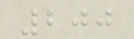200
